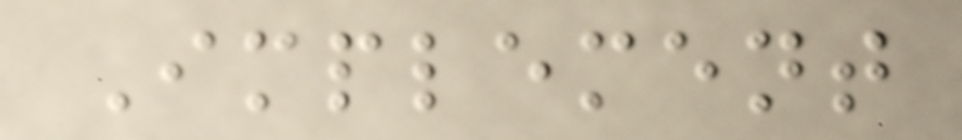Implement
